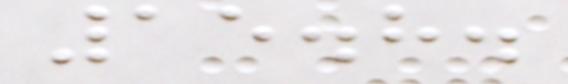15.8.
